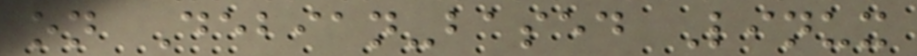on Debian-based Linux
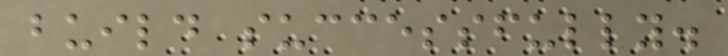build successfully.
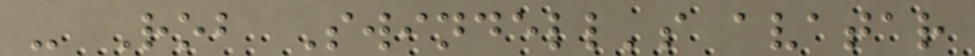- Rob Swindell's avatar
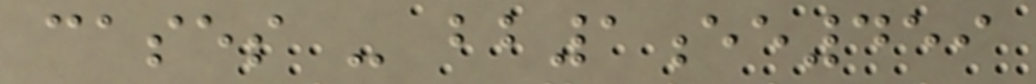cases - bb1ee459
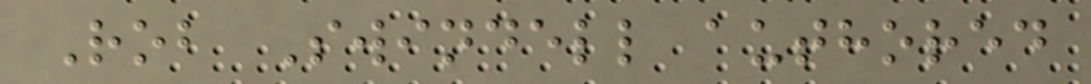Rob Swindell authored
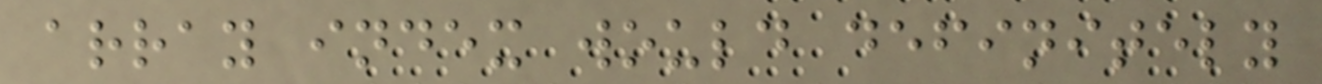array index would definitely
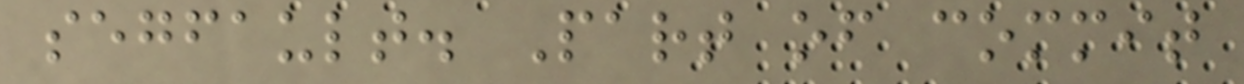segfault. Part of commit
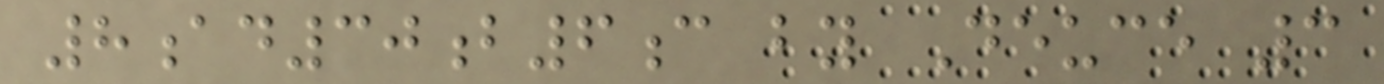8ad30b6c by Deuce 3
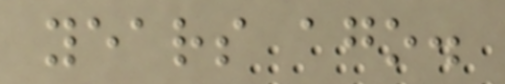years ago.
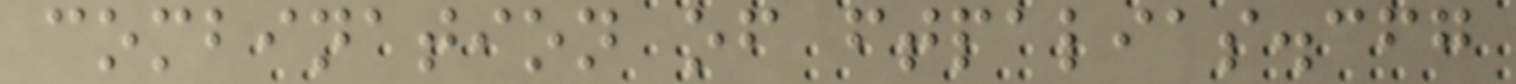combination of ftpalias.cfg
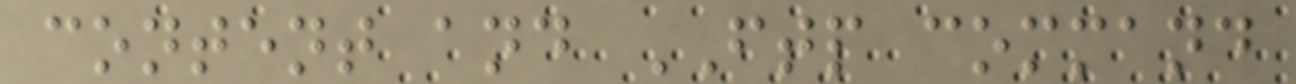content and FTP command
